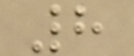8
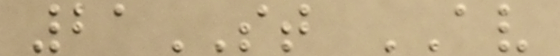21ST AV
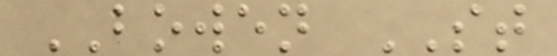BOWEN ST
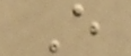E
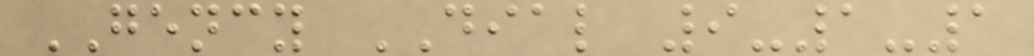GENCY DIAL 9-1-1
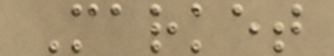Market
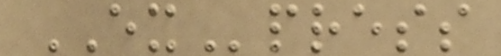EXpress
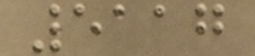5117
